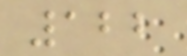122
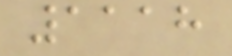1118
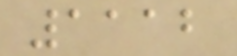1112
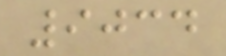9034
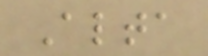Alta
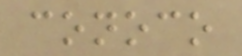conoco
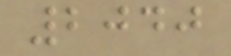2040
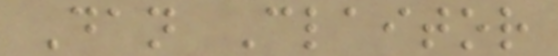Dan Claitor
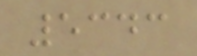5343
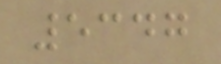5347
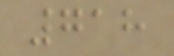718
